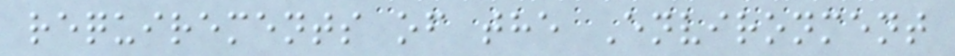requirements of the Environment
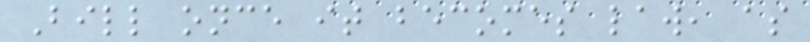Bill once it becomes law, as
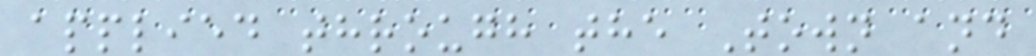applied through the Town and
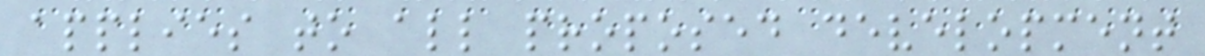applies to all proposed development
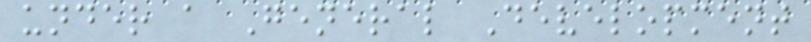under a General Development
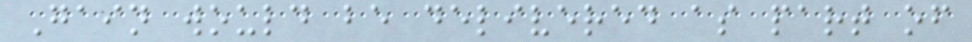Gain would be delivered as part of
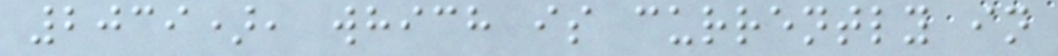2039), which is currently in
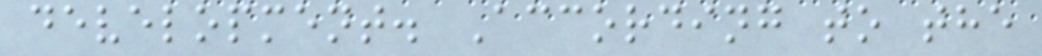development. According to the
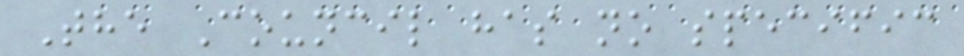The Council has no specific
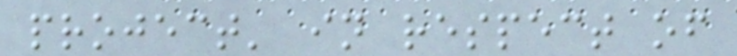project' in respect of
